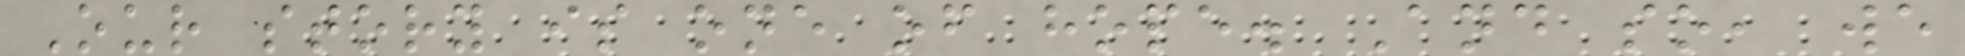Our story is one of hope. And so, we
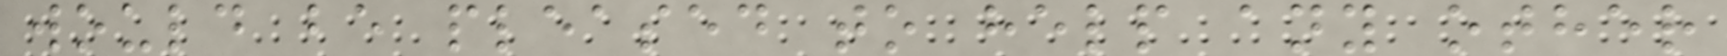would be pleased to help any other
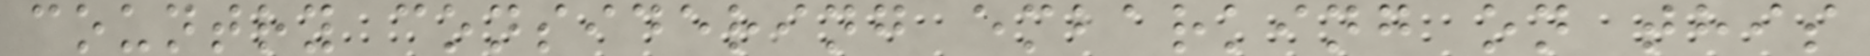country considering embarking on this
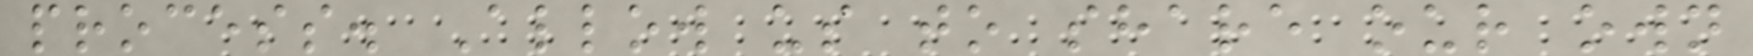process. Allow us to share our own
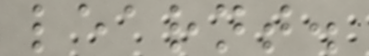learnt.
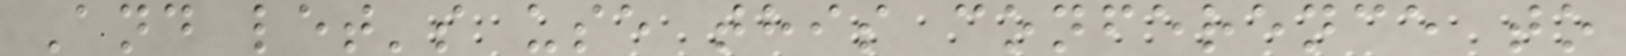And let's use this conference to
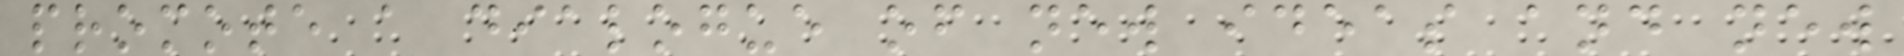promote a dialogue of new ideas and new
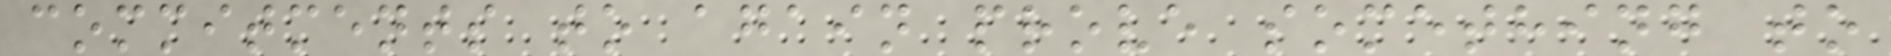commitments to again prove something to
